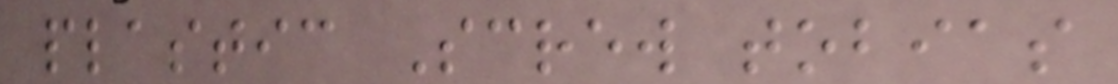plastic Screw tobias
